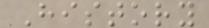History
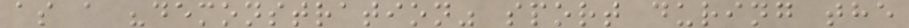as a "demonstration" sport during the
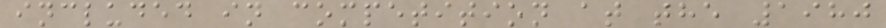included in competition at the 1980
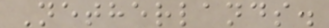Netherlands.
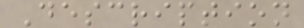Description
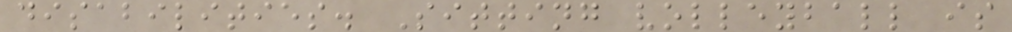disabilities. Sitting volleyball is
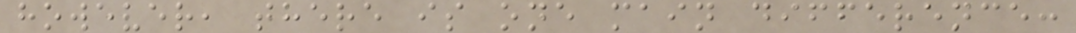however, there is one main difference:
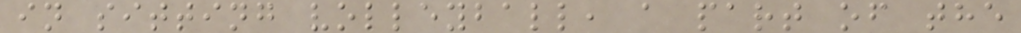in sitting volleyball, a part of the
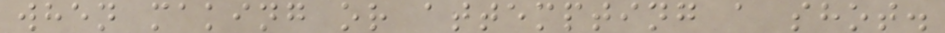when making or attempting a shot.
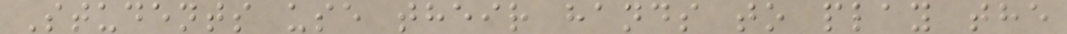Students use their hands to play the
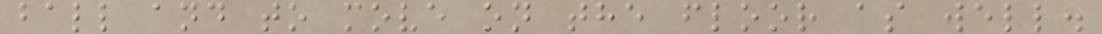ball and to move on the floor as well.
